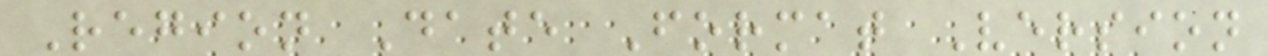Region Date Format Version
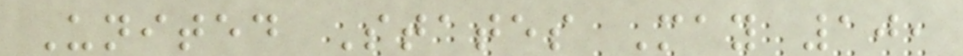United States May 10,
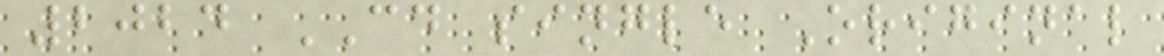2024 CD single Original
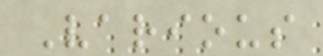Various
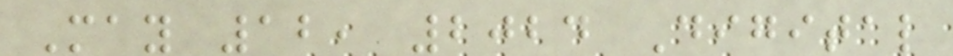May 12, 2024 Digital
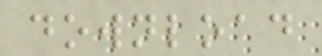download
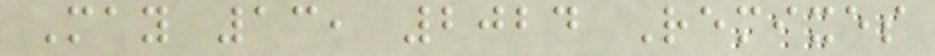May 13, 2024 Remixes
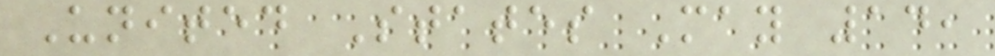United States May 14,
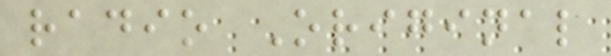radio Original
